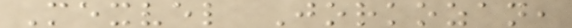Mexvel Jorkozan,
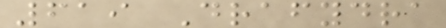619 Drafydra
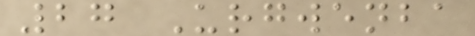27 Urgwenba
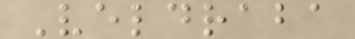Veldraba
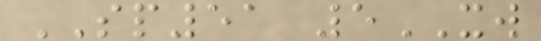SP51 5XW
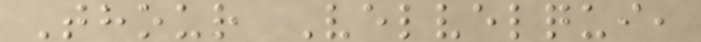Thour Velvelqui,
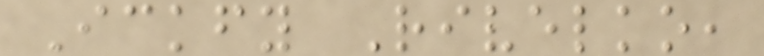Ickfy Rivelko,
